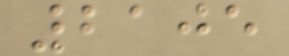2105
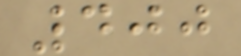400
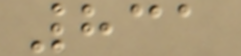831
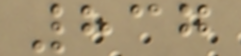837
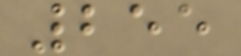255
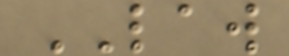LAW
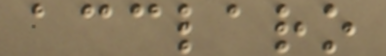acclaro
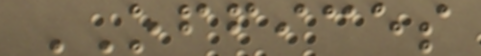OFFICES
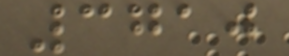3710
